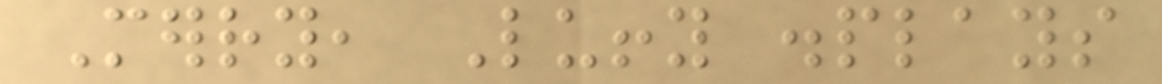Merry, Luffy displays
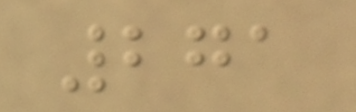271
